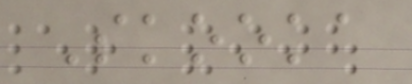Skooka
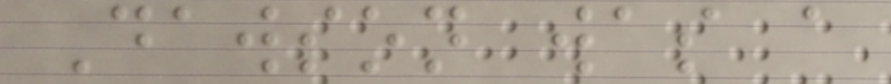Dawson was a
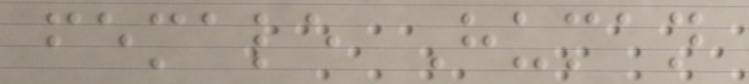female Human
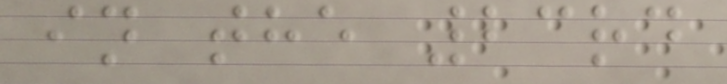in the 23rd
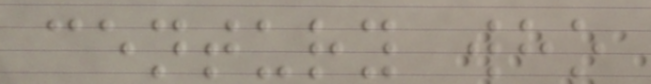century who
